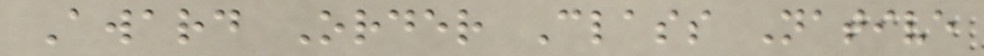Award Order Class Native
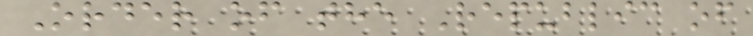Order of the Republic of
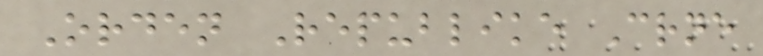Orden Republike Crne
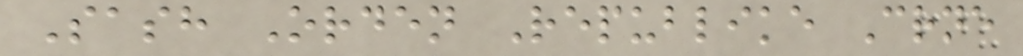Sash Orden Republike Crne
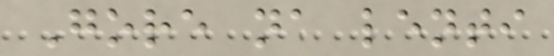Gore na lenti
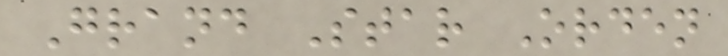Grand Star Orden
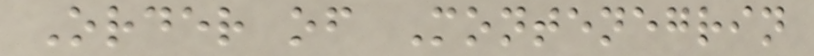Order of Montenegrin
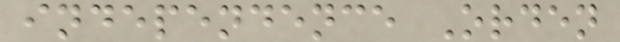independence Orden
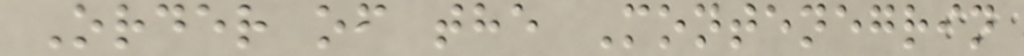Order of the Montenegrin
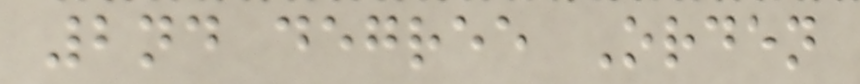2nd degree Orden
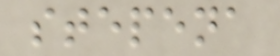stepena
